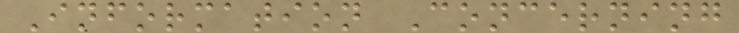Information Concerning
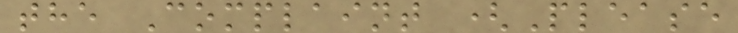the Complaint (Please
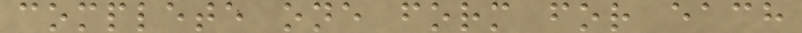complete one form for each
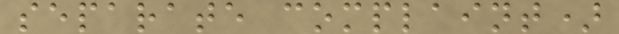separate complaint)
